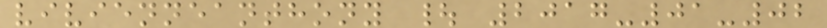vivienneanthony | 2017-01-02
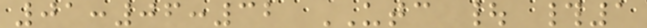01:06:32 UTC | #1
